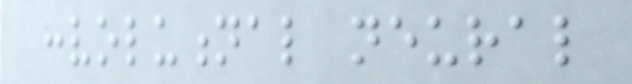convolutional neural
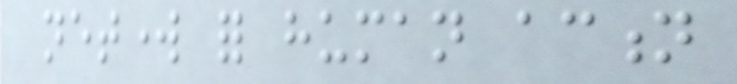network for human action
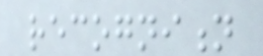recognition
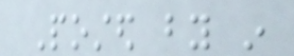Posted by in
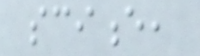science,
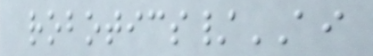robotics/AI
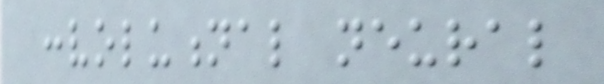convolutional neural
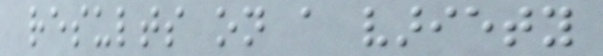results on a variety
